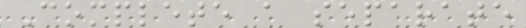Complete a separate
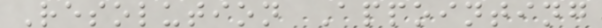Resolution Appointing
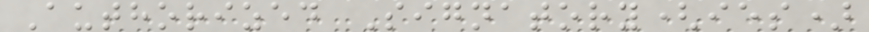Authorized Signatory(ies)
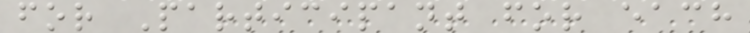for Participant for each
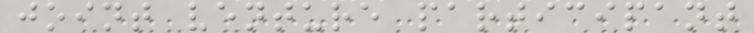joint venture participant
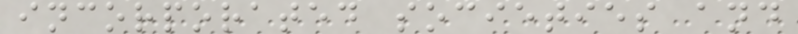incorporated societies and
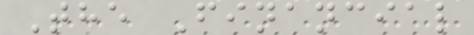The Financial
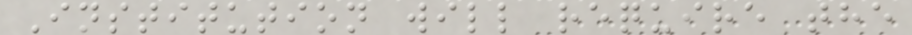Institution will require the
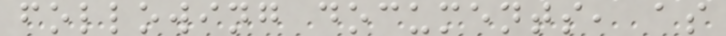following documents, as
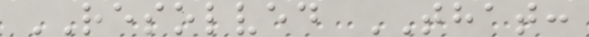RESOLVED THAT:
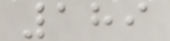189
